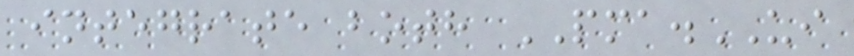integrate both PMA.UI
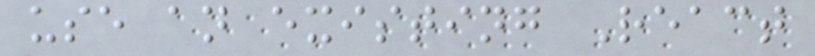use an existing React
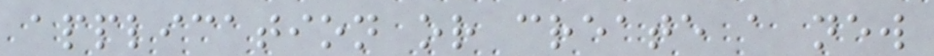application or create a new
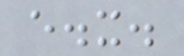e.x.
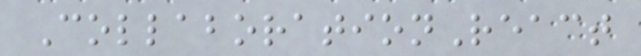CollaborationReact
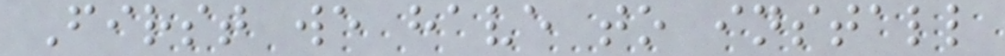First we have to install
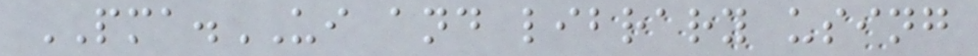PMA.UI and library using
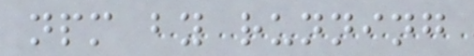npm by running
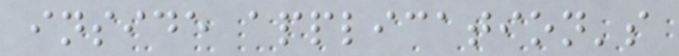inside application's
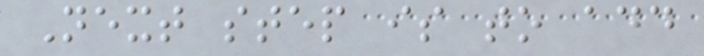Next step is to add
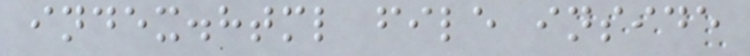index.html file inside
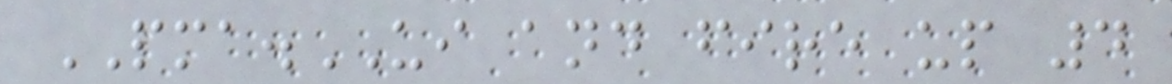PMA.UI and fire up 4
